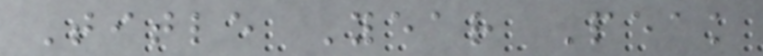Title Year Peak
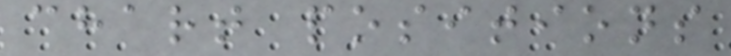chart positions
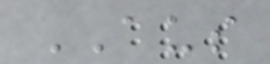AUS
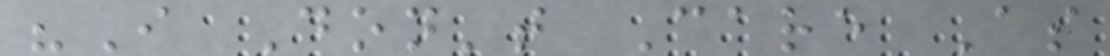"I Don't Care As
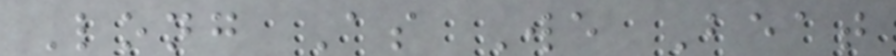Long As We Beat
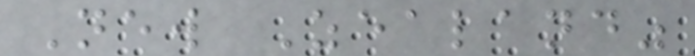New Zealand"
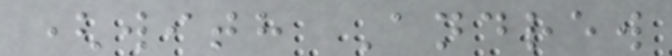(with Andrew
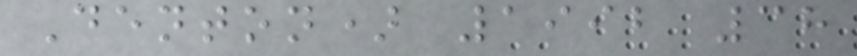Denton) 1992 38
